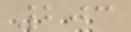203
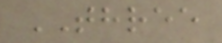THREE
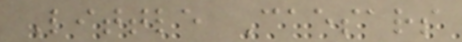Little Caesars
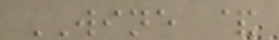WINE &
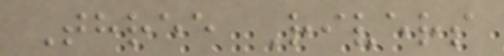Three Rivers
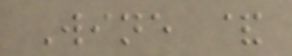Wine &
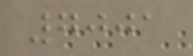7001
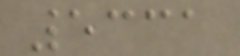5331
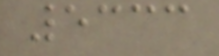5333
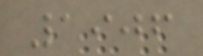1906
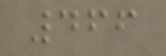466
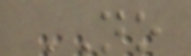NO
